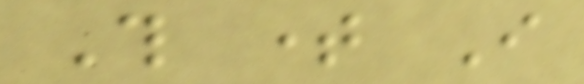This time I
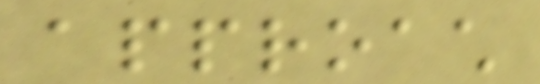approach
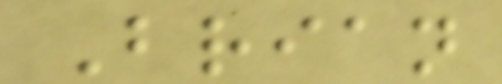Brian
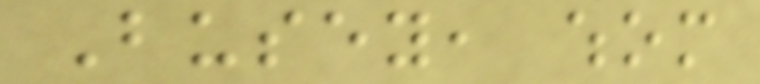Busey, whom
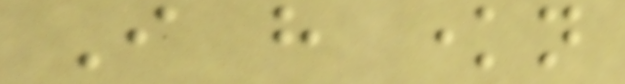I have known
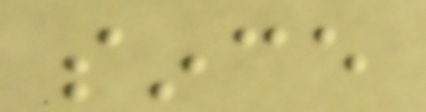since
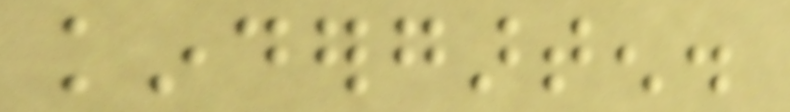kindergarten.
